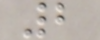2
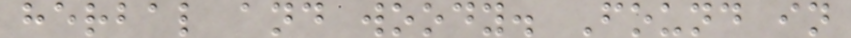herbal and woody. Found in
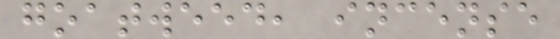goatweed, incense
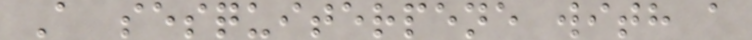A sesquiterpene with a
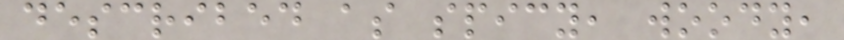described as spicy, woody,
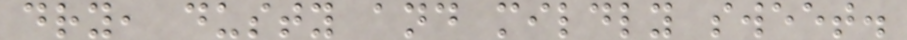dry, dusty and mildly sweet.
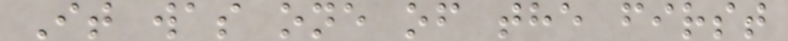It was one of the first
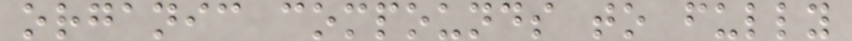organic compounds to fully
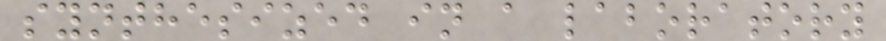synthesized in a laboratory
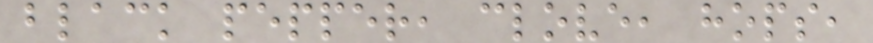black pepper, clove, hops,
